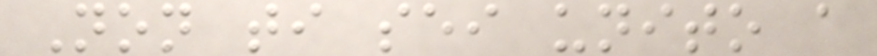Non ti sei unito a
